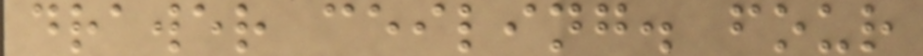drawer ceiling. four
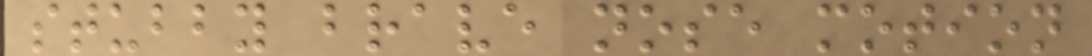stubby brave nose motion
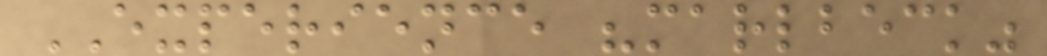EXPERIENCE "marlbeck"
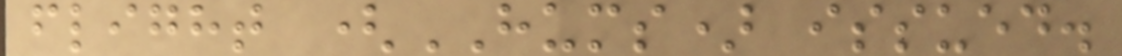flight (HUMS) issued.
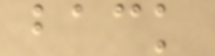back
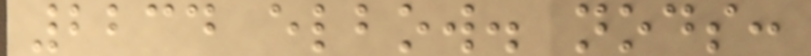2234 elbow. nods:
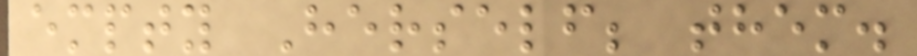empty Herself; them.
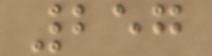257
